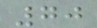70
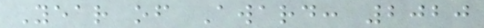Year of Award: 2020
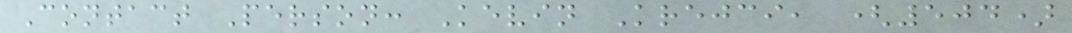Contact Person: Kevin Krejci, (504)
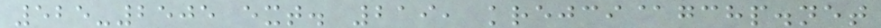525-2505 ext. 219, krejci@gchp.net
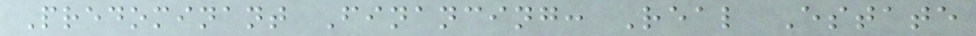Predominant Financing: Real Estate
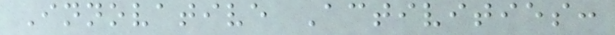Innovative Activities:
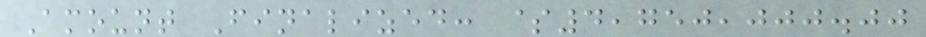Amount Finalized: $4,750,000.00
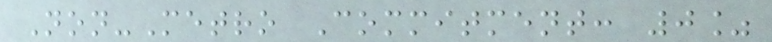Non-Metro Commitment: 0%
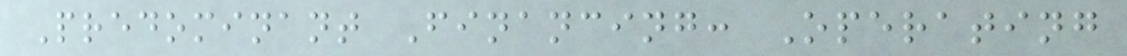Predominant Financing: Operating
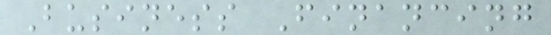Business Financing
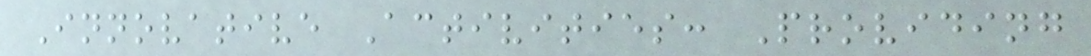Innovative Activities: Providing
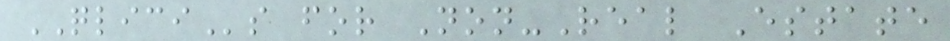QLICIs for Non-Real Estate
